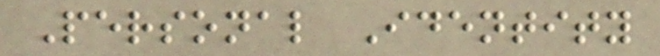Personal Identity
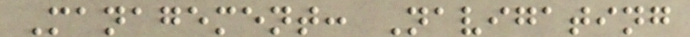Management: Navigating
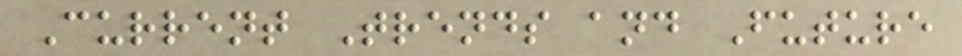Current Trends and Future
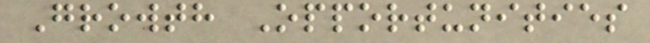Growth Opportunities
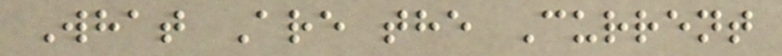What Are the Current
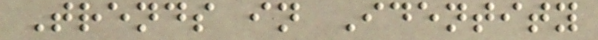Trends in Identity
